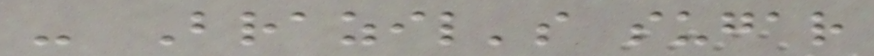- Brazil's sugar
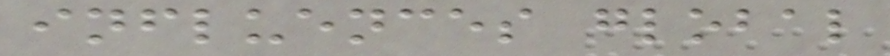influences global
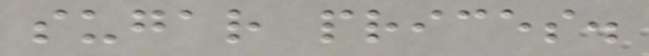sugar prices.
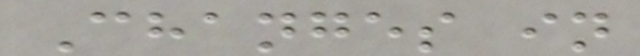Changes in
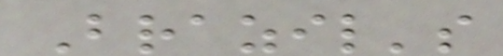Brazil's
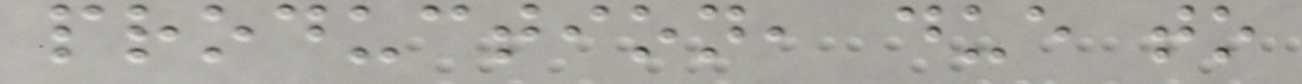production, due to
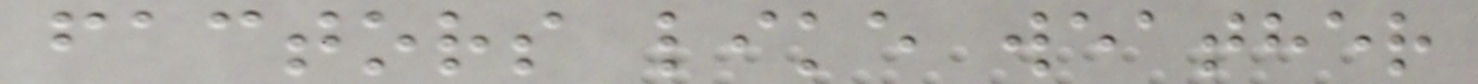factors like weather
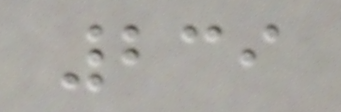239
